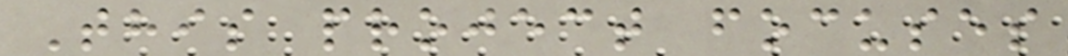This project focuses
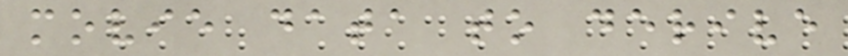movie data to derive
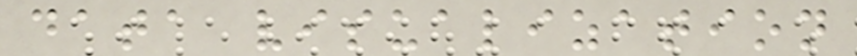data visualization
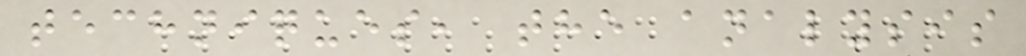techniques, the analysis
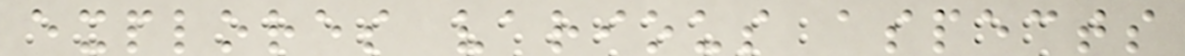explores various aspects
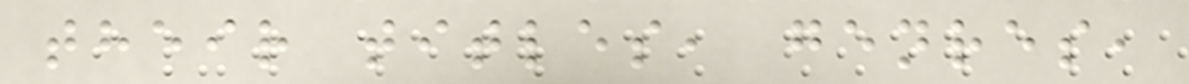their titles, genres,
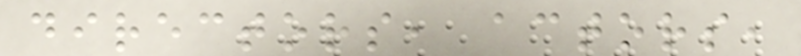directors, actors,
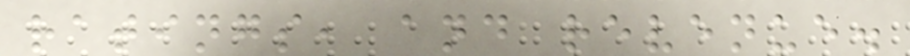ratings, and revenue.
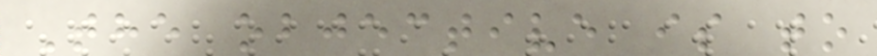The objective is to
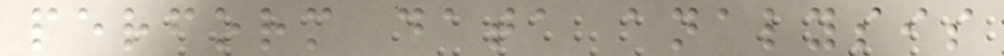perform data analysis
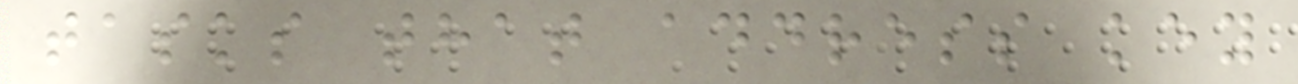tasks that address key
